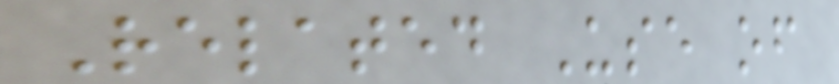Related Use of
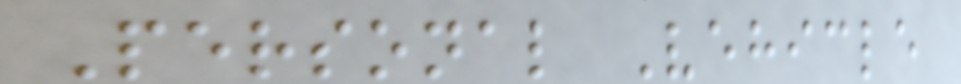Personal Vehicle
